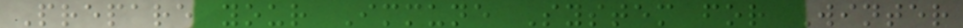Prepare your Immune System for Winter
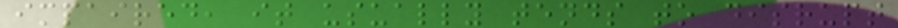impaired, it usually tends to disrupt
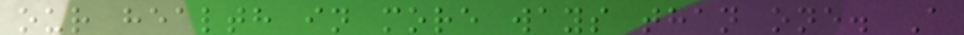our health in more ways than one. A
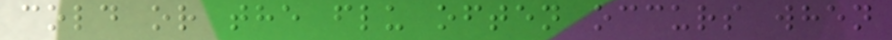cold or the flu often occurs when
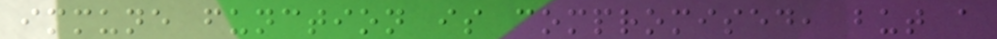immune function is compromised, but a
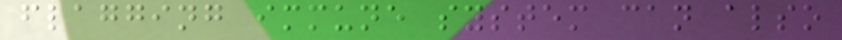flagging immune system can also
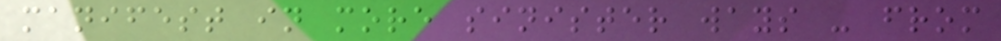manifest in more sinister ways - from
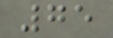75
